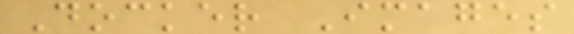Docker Images
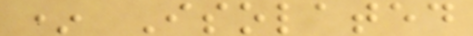* Isolated
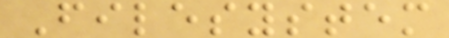Filesystem
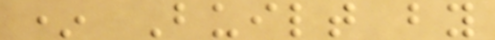* Built by
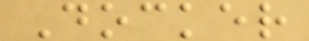Docker
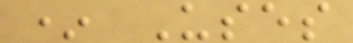* Uses
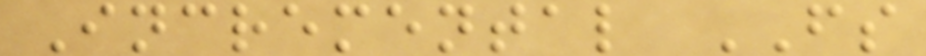Incremental FS
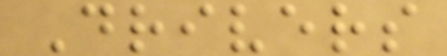Drivers
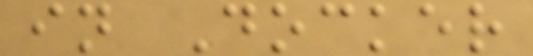in Docker
